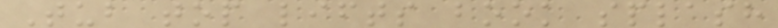Tub top lifts book splash
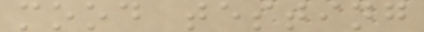mood testing
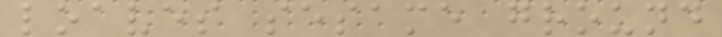loaves sesame ground
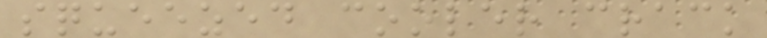squeezed cooler crack
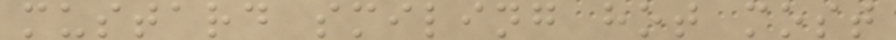mustard smiling hot most
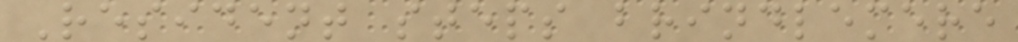Resident steps brindlemere
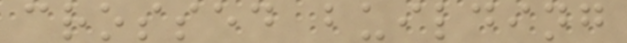crossed building
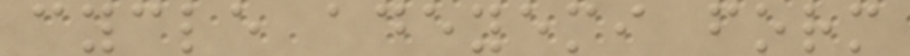cycle adeyemi form
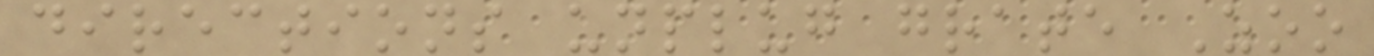directions unplug grate Zoo
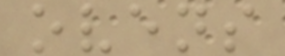ovens
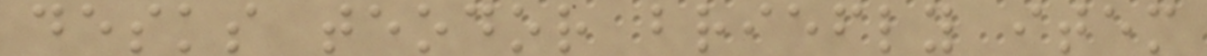desks teodor briefly item
